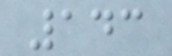143
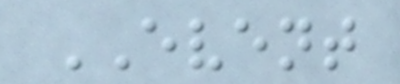EVENT
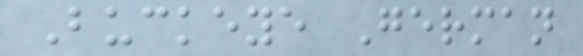Buckeye German
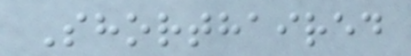Shorthaired
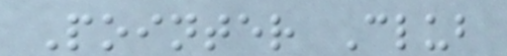Pointer Club
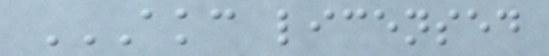AKC LICENSED
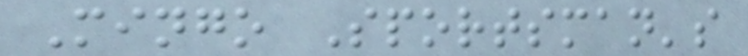Mingo Sportsman's
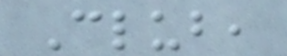Club,
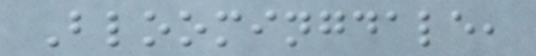Bloomingdale,
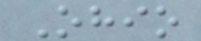Ohio
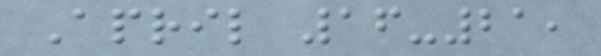April 16-21,
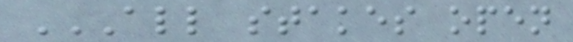ALL STAKES OPEN
